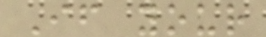If your
